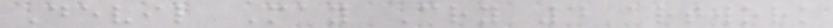Devil May Cry 4 artwork
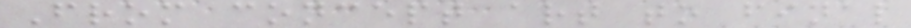From concept art to final
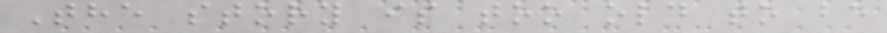The story is too old to be
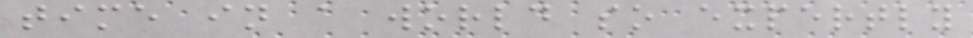time in a world so expertly
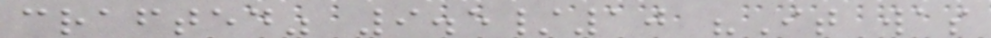crafted" 9.5/10 "It was
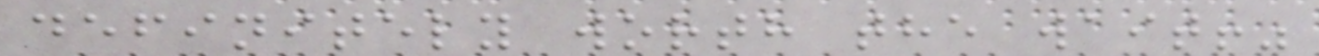definitely worth the wait!"
